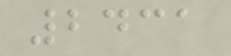2431
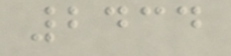2434
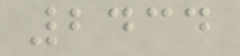2434
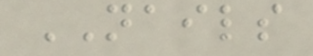NAILS
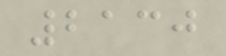2130
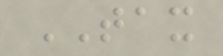TAX
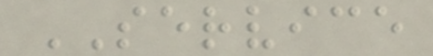SERVICE
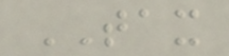TAX
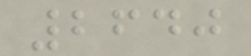2640
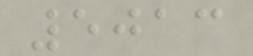5013
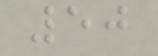50
